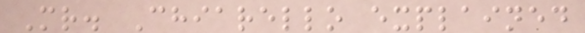Mr. Chiarello explained
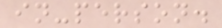in-person.
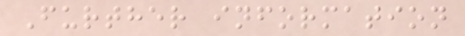Further information
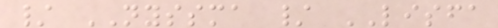/ NYSSMA / LISFA
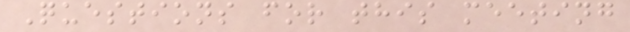Questions for this meeting
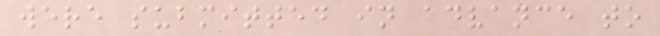were submitted in advance to
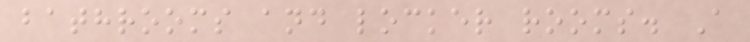bathrooms and locker rooms. A
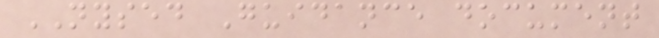NYSED Guidance document
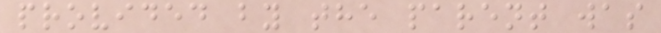provided by the parent was
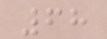68
